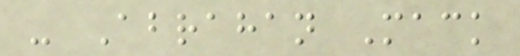- Abrahan Mack
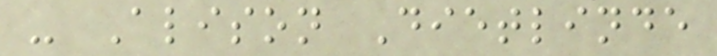- Alison Dietlinde
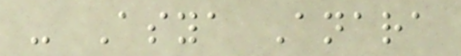- Asya Anara
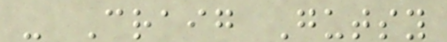- Craig Gutsy
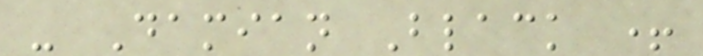- Damian Black +
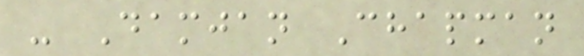- Damjan Chapman
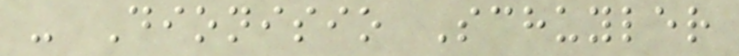- Dionisio Schuyler
